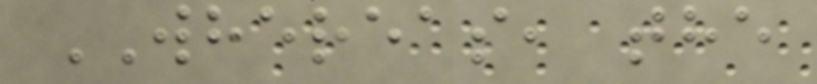WHEREAS, the
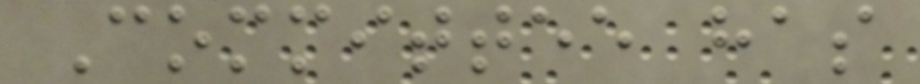Committee has
